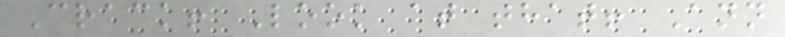Crack! Look at that! Ann
